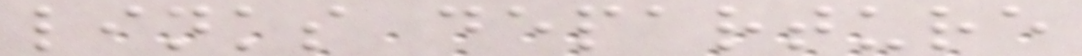links departure
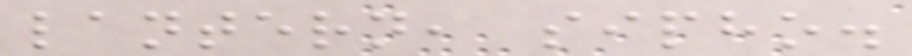lantern, sipho.
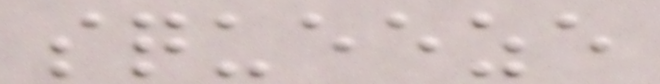squeeze
